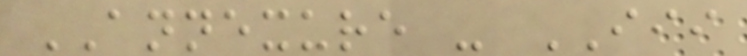ANNEXURE - III
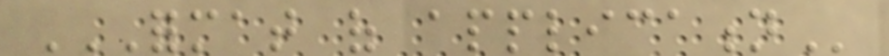FORMAT OF APPLICATION
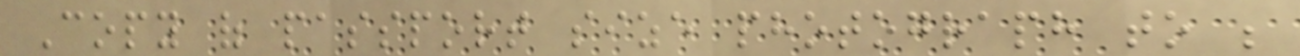Copy of passport size photograph to be
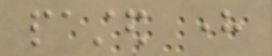pasted here
